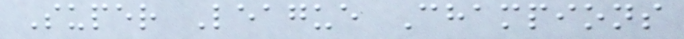Super League Champions
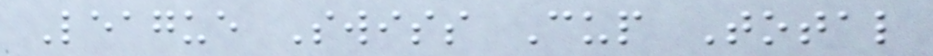League Swiss Cup Total
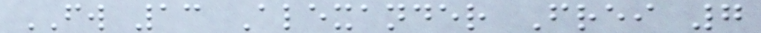FW 13 Alexander Frei 7
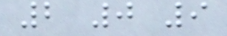2 0 9
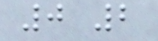0 2
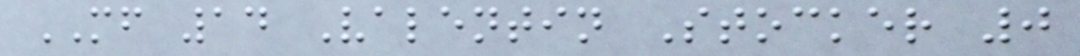MF 14 Valentin Stocker 0
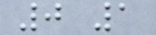0 1
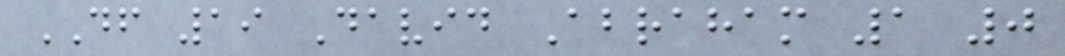DF 19 David Abraham 1 0
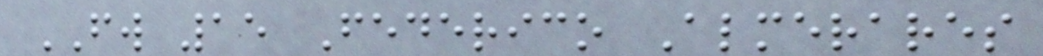FW 15 Federico Almerares
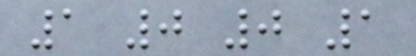1 0 0 1
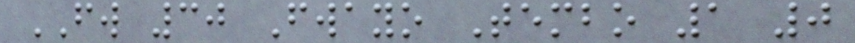FW 30 Fwayo Tembo 1 0
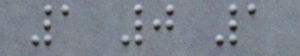1 0 1
